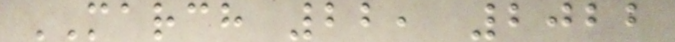MARCH 22, 2022
